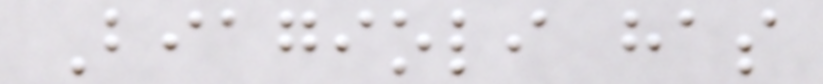Biagioli has
